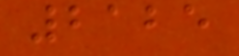2125
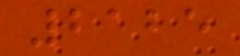2125
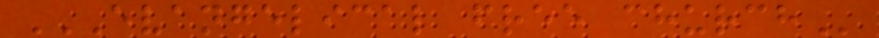EVANGELICAL FREE CHURCH
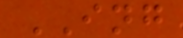ING
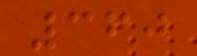360
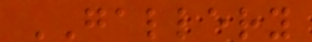GALLERY
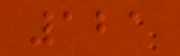121
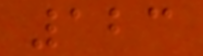123
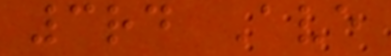3rd Ave
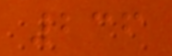236
